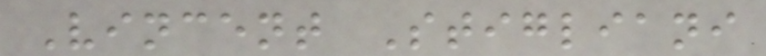Vincent Stigliani
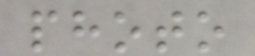photo
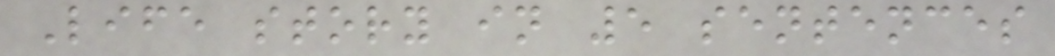Life story in 5 sentences
